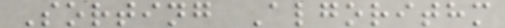Sorting Algorithm
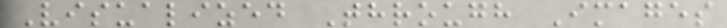Visualized Through Images
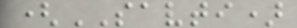(SAVTI)
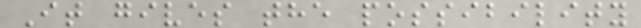It gives the possibility
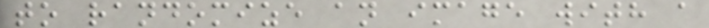to randomize an image with a
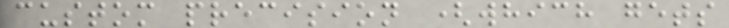custom precision (which gets
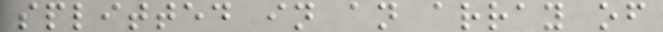splitted in an array of
